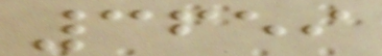3659
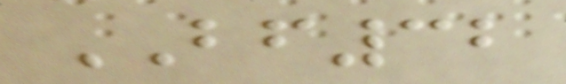BF32
